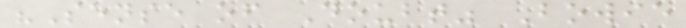"Sense of Doubt" Bowie
